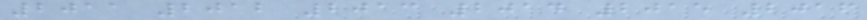2011 2012 2013 2014 2015 2016
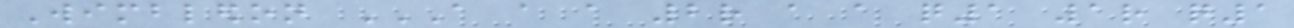Wimbledon A A A 2R A A Q1 1R Q1
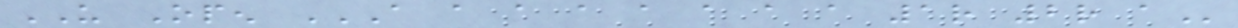US Open A A A A A A A A 1R 2R A
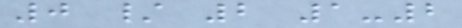0 / 2 1-2
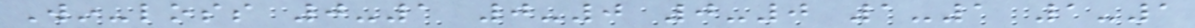Win-loss 0-1 0-0 0-0 1-1 1-1
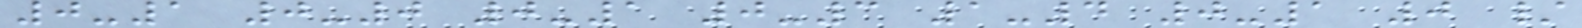0-1 0-0 0-1 0-3 1-4 0-1 0 /
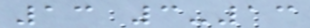13 3-13
